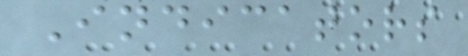Indicators
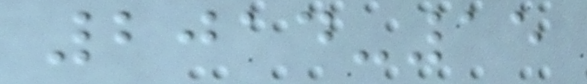2014-15
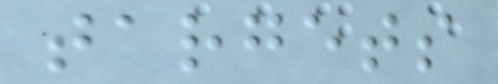targets
